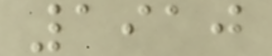1910
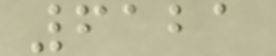6121
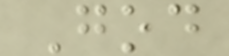God
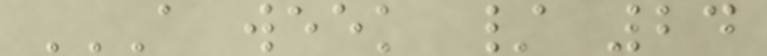A WEEK / 24
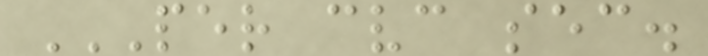PER CVC SEC.
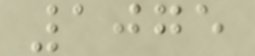1075
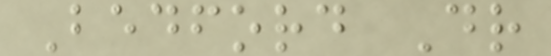Bedford Dr
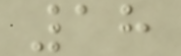18
